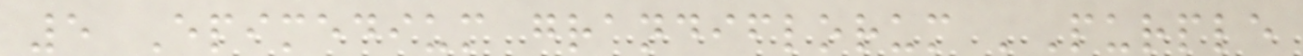5 Epimedium grandiflorum 'Purple
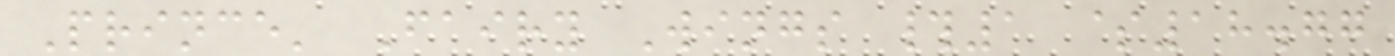Prince' Fairy Wings #1 $18.77
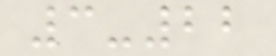3-22
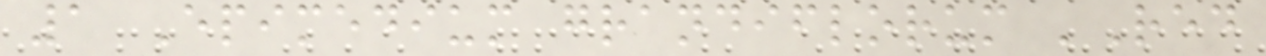1 Epimedium grandiflorum 'Red
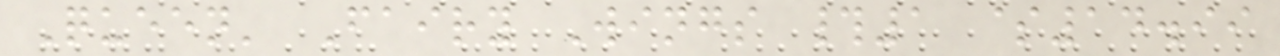Queen' Fairy Wings #1 $14.99
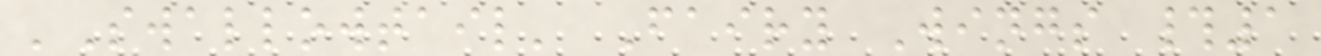'Swallowtail' Fairy Wings #1
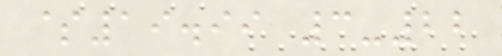$19.99 3-22
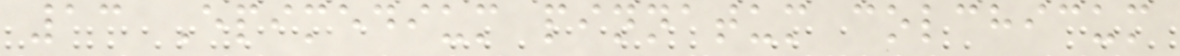13 Epimedium pinnatum colchicum
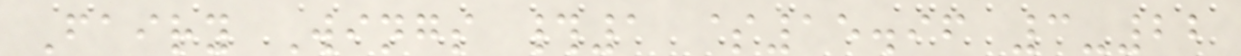Fairy Wings #1 $15.96 3-22
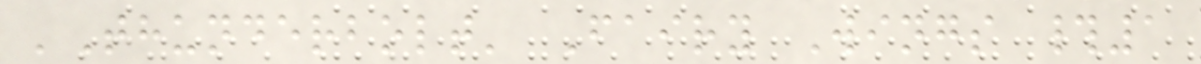'Thunderbolt' Fairy Wings #1
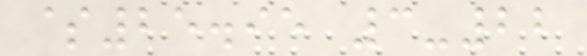$25.95 3-22
